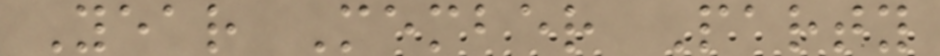Year Member Party
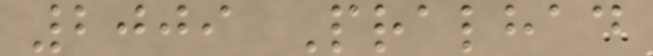2009 Pralhad
